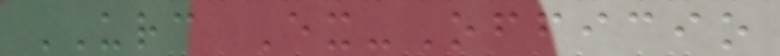URC Ex-Officio
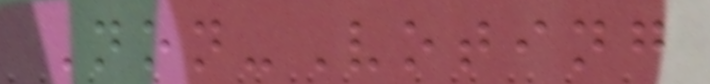Non-Voting
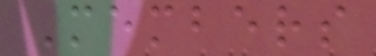Members
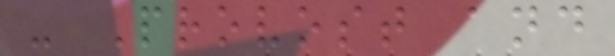- Provost and
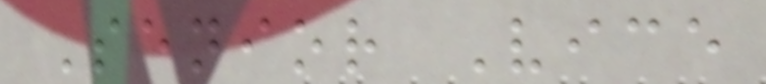Senior Vice
